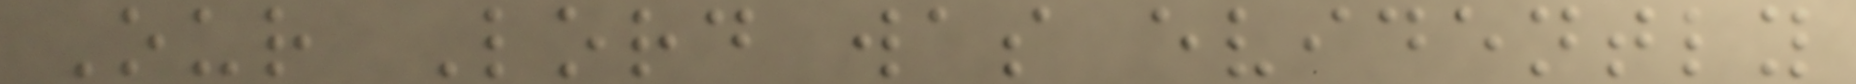Our Lord was evidently
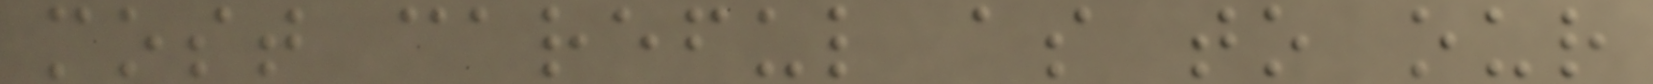most careful as to our
